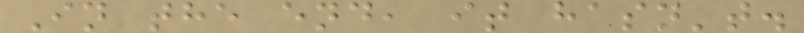In the end, it hasn't.
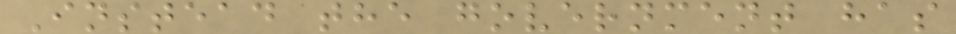Instead the government has
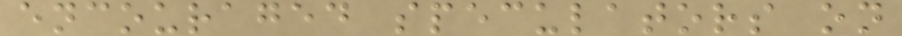encouraged speculators on
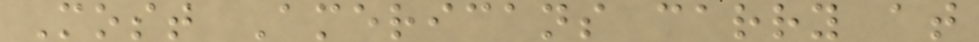Most Americans carry at
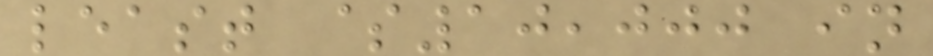least $10,000 in
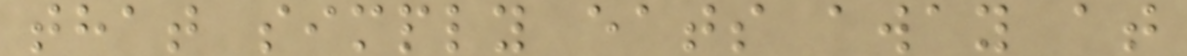that simply eats away at
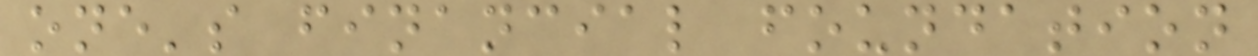one's financial foundation
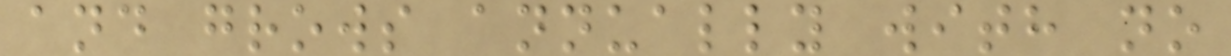and grows annually with no
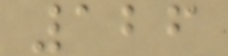126
